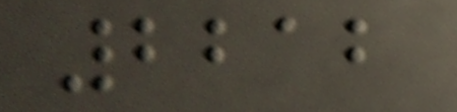2212
